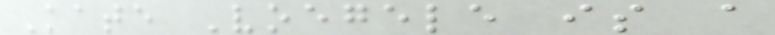Kate Voegele is a
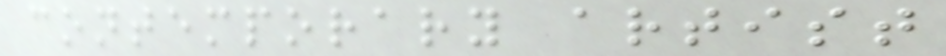contemporary artist
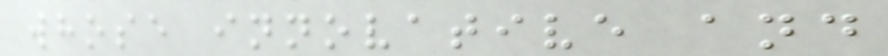whose innovative and
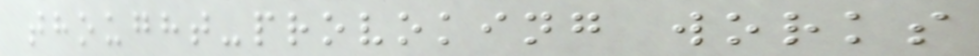thought-provoking works
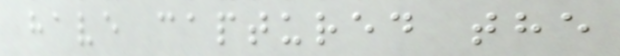have captured the
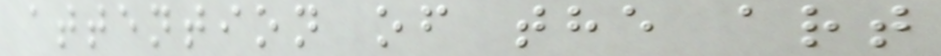attention of the art
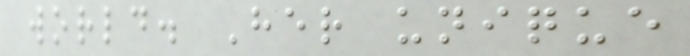world. Her unique
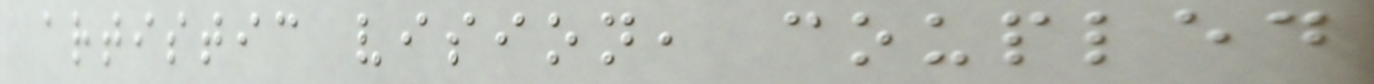artistic vision, coupled
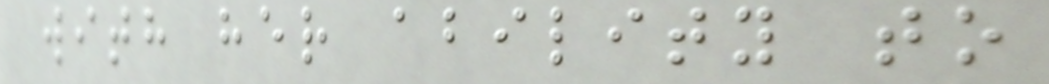with her ability to
